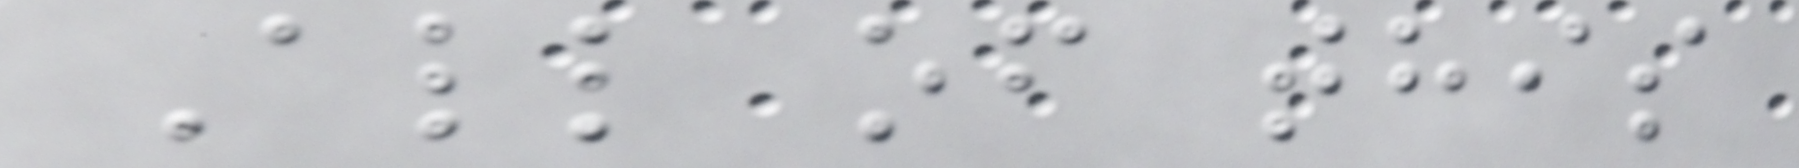All of this
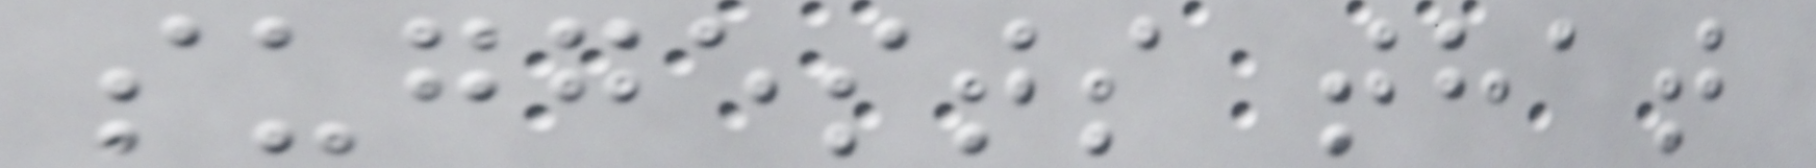suggests that
